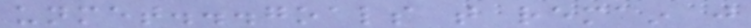unmet...goals that remain just
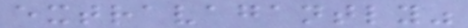extravagantly"
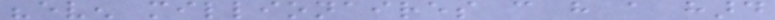"even millionaires can have a hard
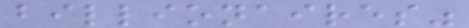billionaires"
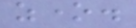zone.
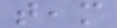team
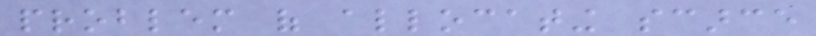problem of allocating scarce
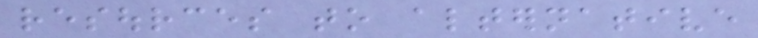resources to alternative
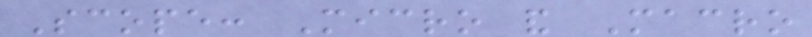Scope: Micro and Macro
